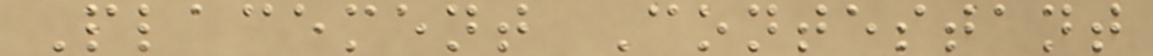Placement Contestant
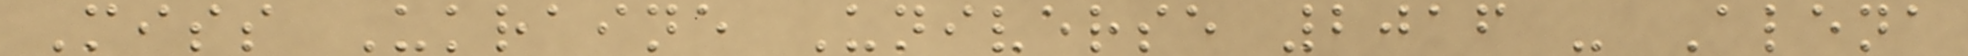Miss Ukraine Universe 2016 - Alena
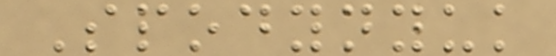Spodynyuk
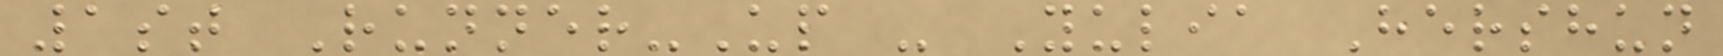1st Runner-Up - Yulia Hershun
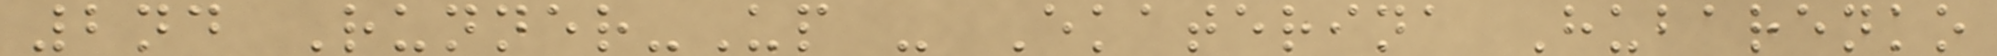2nd Runner-Up - Ekaterina Hubarenko
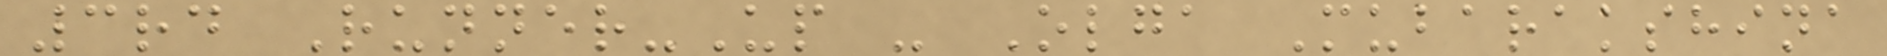3rd Runner-Up - Olga Mubarakshina
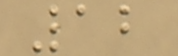12
